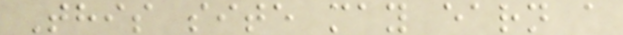This site may earn a
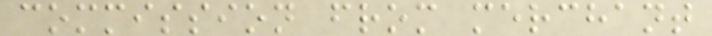commission from merchant
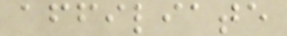affiliate
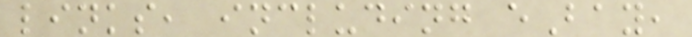links, including eBay,
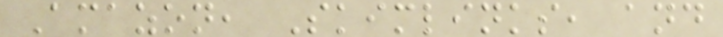Amazon, Skimlinks, and
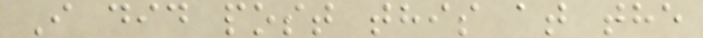I did post this at the
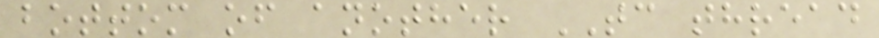bottom of another TC thread
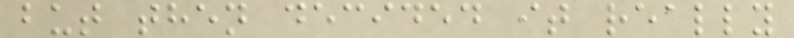but then decided it really
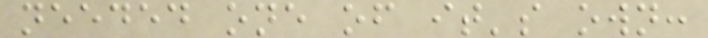needed one of it's own:
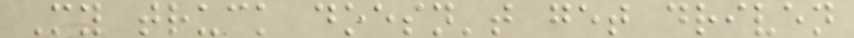My truck doesn't get driven
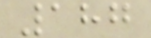187
